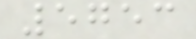5753
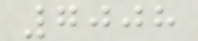7008
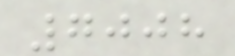7008
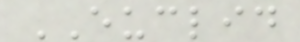EUCLID
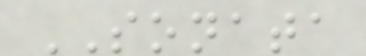SONATA
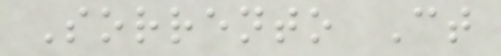Sorrento Ct
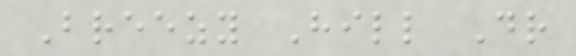Breezy Hill Dr
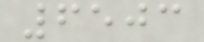6503
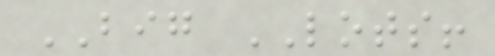BIG LOTS!
